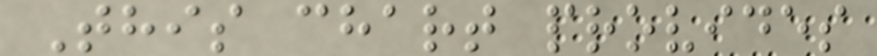This chart provides
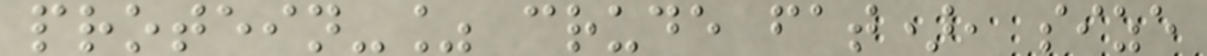protein-% crude fat), size
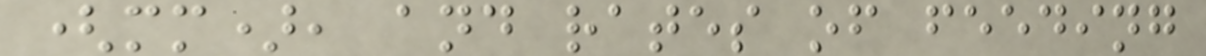(mm), and rates of feeding
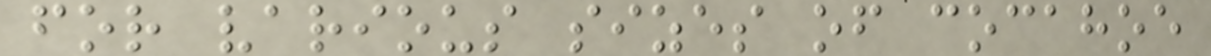for various sizes of cocahoe
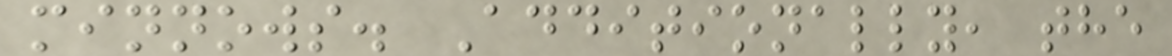minnows. Additionally, the
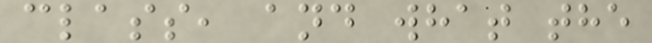class, and what the
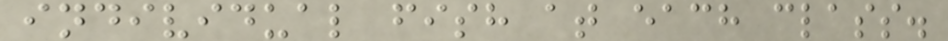individual fish at each class.
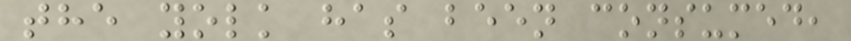the yolk has been consumed,
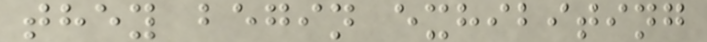they begin exhibiting
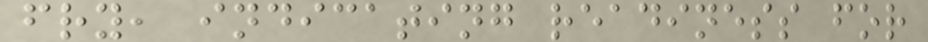fry, indicating readiness for
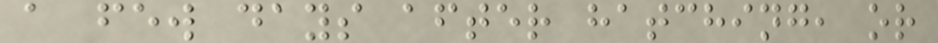a few days after hatching, or
